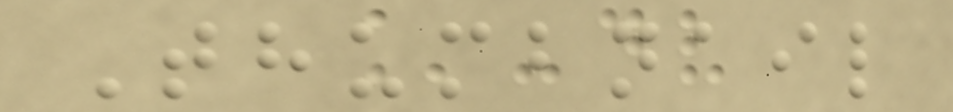Thumbnail
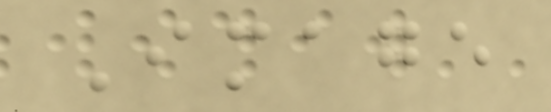Image
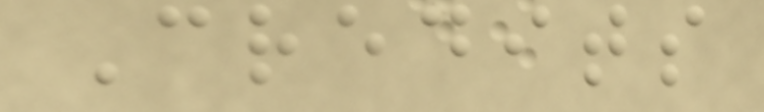Credits
